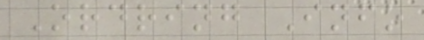Ordring Info
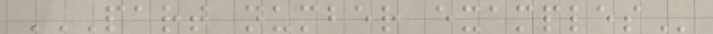PART NUMBER EXAMPLES
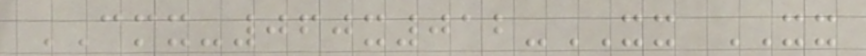CMX-060x012-XX XX
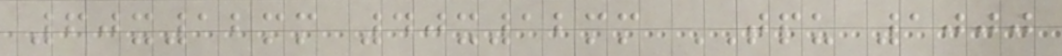60x12mm 40x12mm TPU 1000
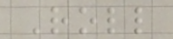Roll
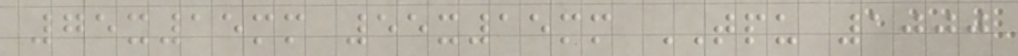75x15mm 55x15mm TPU 1000
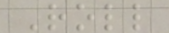Roll
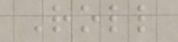Roll
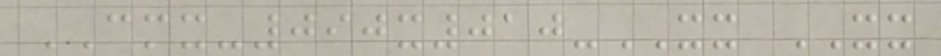CMX-090x010-XX XX
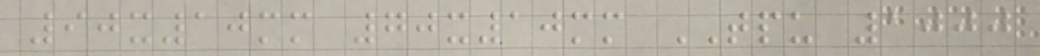90x10mm 70x10mm TPU 1000
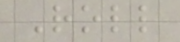Roll
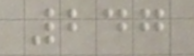247
